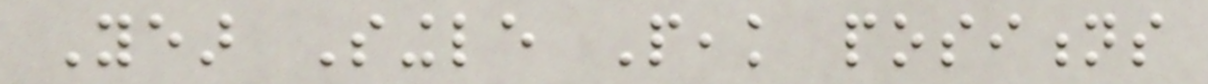Year Single Peak positions
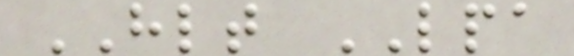HLT LPA
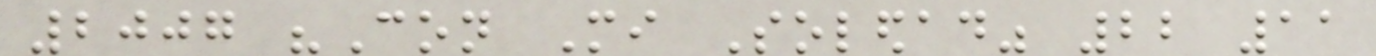2007 "Con Mi Soledad" 22 11
